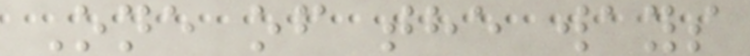One of the ways
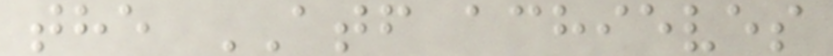the ATF achieves
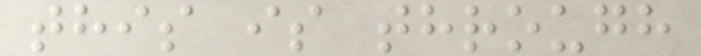this is through
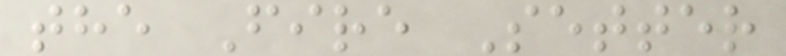the Fire Setter
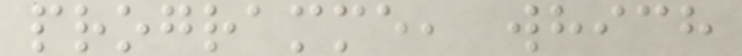programme, which
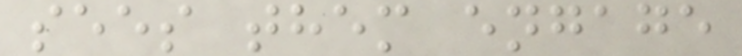sees them engage
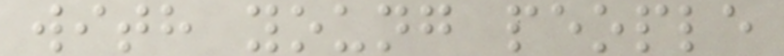with young people
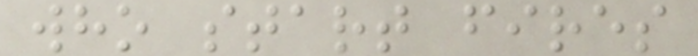who start fires
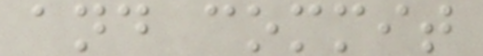and commit
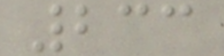233
